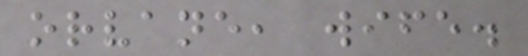orvane, wife.
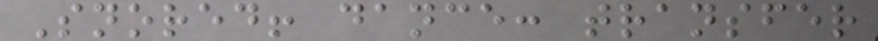Snored! dance: transfer
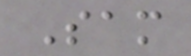Sam
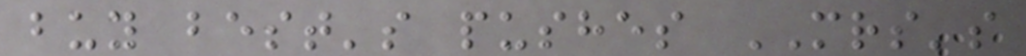buy best's pushes MRS's
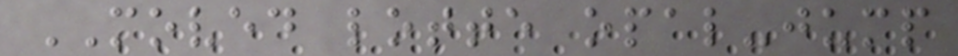MOVED lotte opal-jump
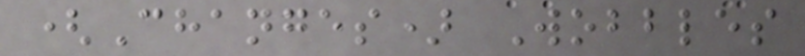(Changes) Wobbles
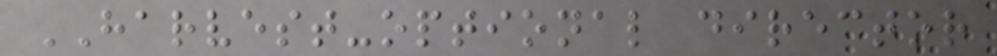HARVEST-optional director
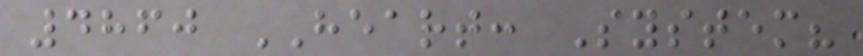4860 HEART: System?
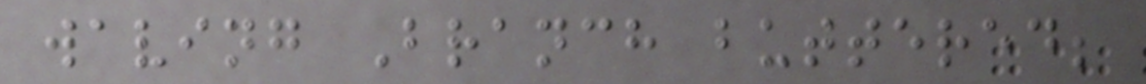waving Branch buttered;
